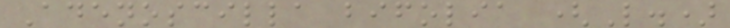Adenoscilla bifolia (L.)
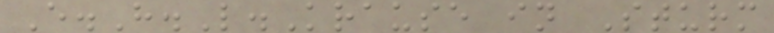E.H.L.Krause in Sturm
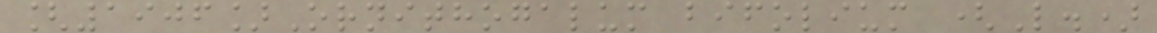[1906]Ornithogalum bifolium (L.)
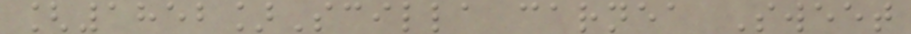[1852]Scilla carnea Sweet
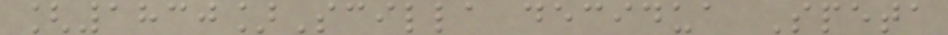[1830]Scilla decidua Speta
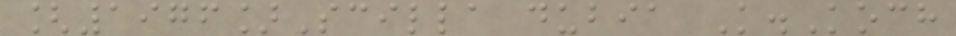[1976]Scilla dubia K.Koch
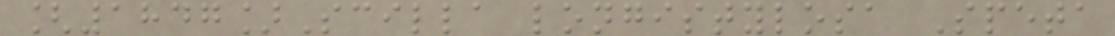[1847]Scilla longistylosa Speta
